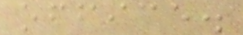office.
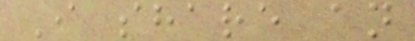I share an
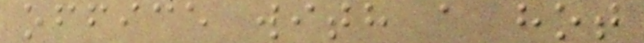office with a hot
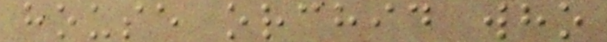house orchid who
